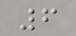6
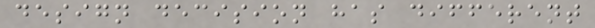design decision has different
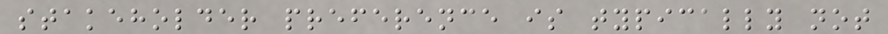stakeholder preference is typically not
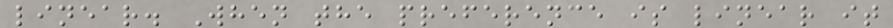linear. When the preference is linear it
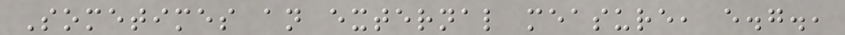Sometimes an external measure, e.g.,
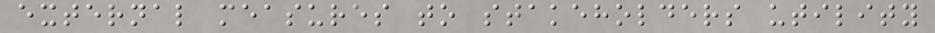external measures to stakeholders utility
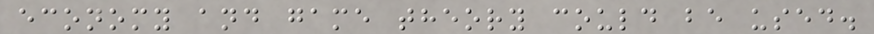economy and game theory could be used.
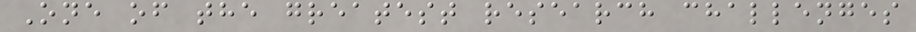One of the greatest research challenges
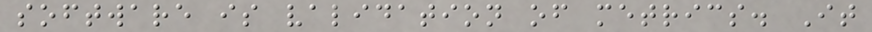software is validation of metrics. It
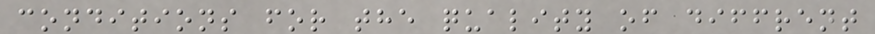conditions for the quality of diffrent
